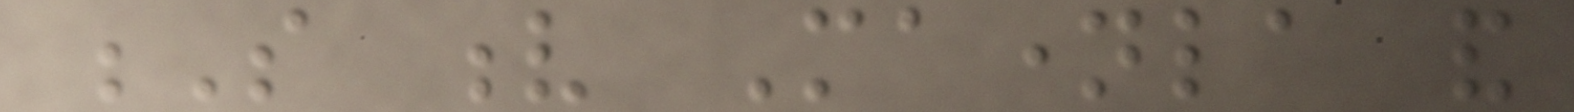S v Manamela and
